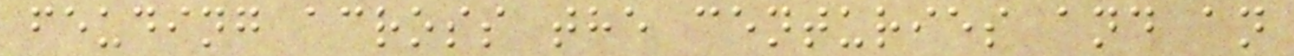feuding across the centuries and an
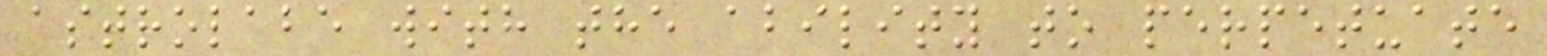astrolabe with the ability to perpetuate
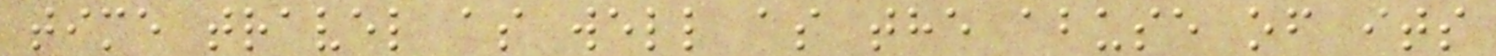time travel as well as the abuse of its
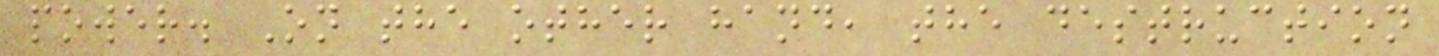power. On the other hand, the destruction
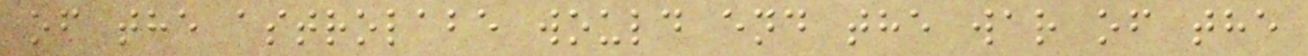of the astrolabe would end the war of the
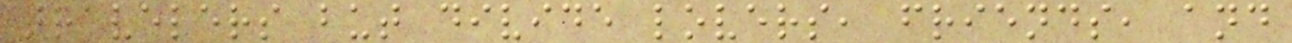travelers but divide lovers, friends, and
